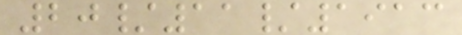20/11/1913
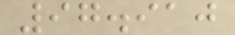97.910
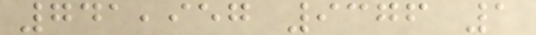741,957 9376 1
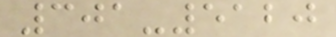301-5120
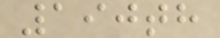190th
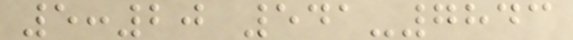5:20 541-7843
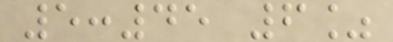5:45 6%
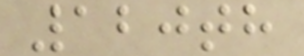120th
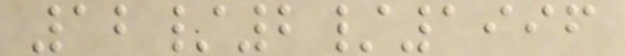12/2/1996
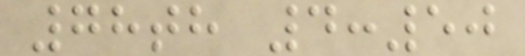78th 4:50
